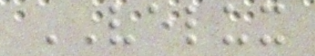VELUX
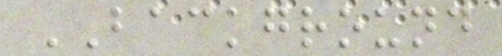BACKGROUND
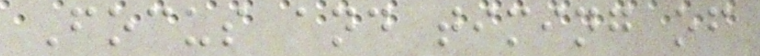Focus and timing of
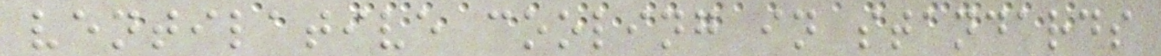ventilative cooling in standards
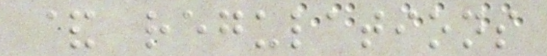& regulations
